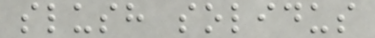slush solidus
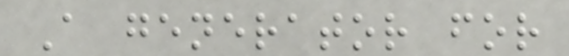A generator for
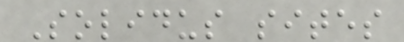Solidus sites
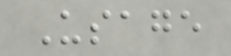Usage
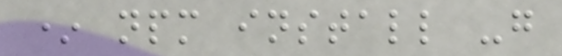* npm install -g
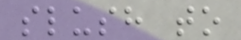slush to
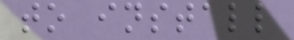to install
